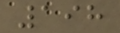198
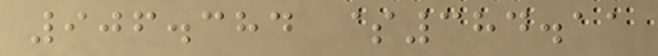906.384 $384.11
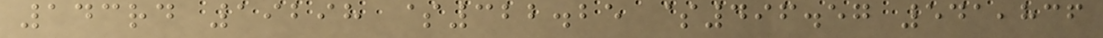143rd 19298 $322.25 $496.57 541,836
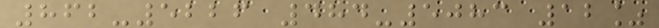862-5226 484-5083 12%
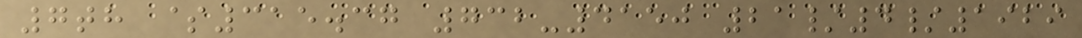7th $315.37 732-4150 21/4/1929
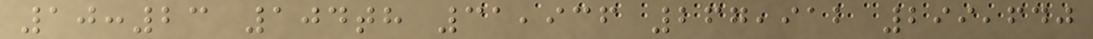10:23 104th 31,936 267,912 299,640
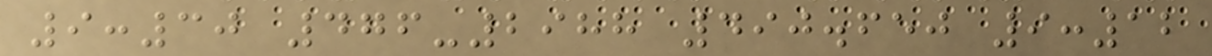9:30 476-2988 490.650 9:12
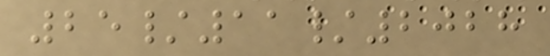25/11/2028
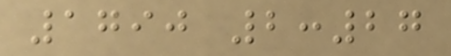1790 2:27
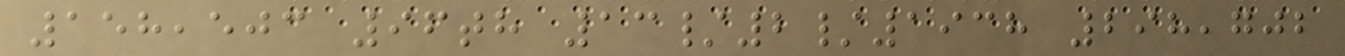158,503 96th 13/2/1938 298,702
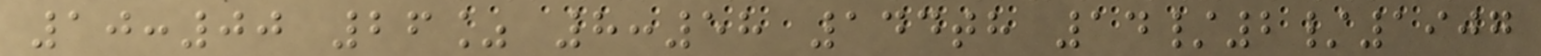10:00 26% 8:58 144th 14/2/1907
